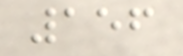156
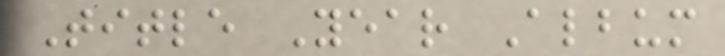Title Year Album
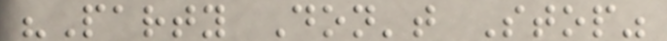"Party Don't Stop"
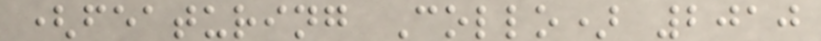(featuring Collo) 2010
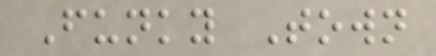Funky Town
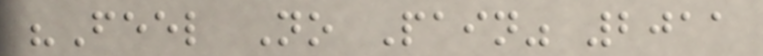"Feel No Pain" 2011
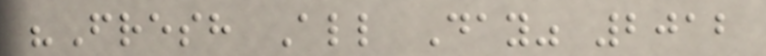"Fresh All Day" 2012
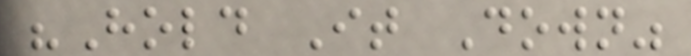"Hold It Down"
